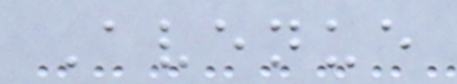Avenue
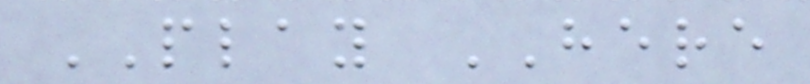PLAY HERE
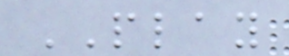PLAY
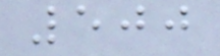500
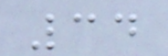34
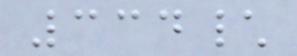334\
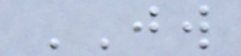JW
